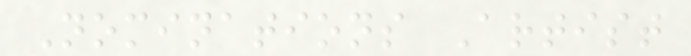Nominations Artist
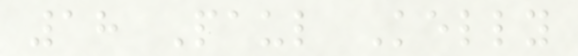18 Paul Kelly
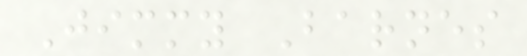Jimmy Barnes
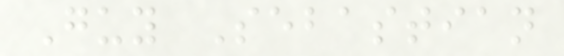Guy Sebastian
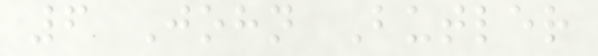6 John Butler
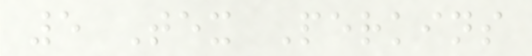5 Tex Perkins
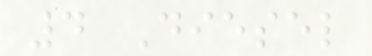4 Diesel
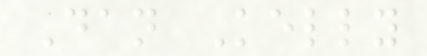Dan Kelly
